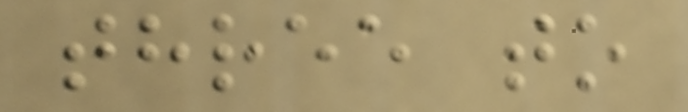three to
